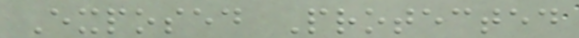Exposed Protected
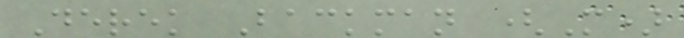Derek Backman (M)
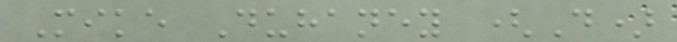Mike Duhaney (D)
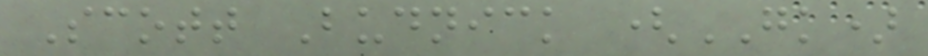Scott Budnick (GK)
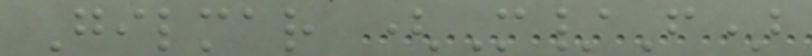Gilmar (M/F)
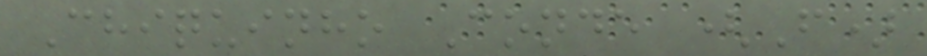Chiquinho Conde (F)
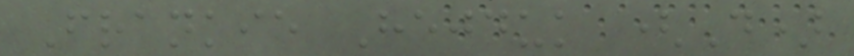Frankie Hejduk (D)
